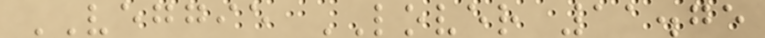VEGGIE LOVER 11.75
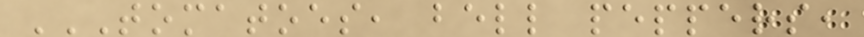TOMATOES, BELL PEPPERS,
